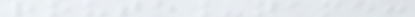route_name:
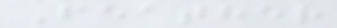Feather
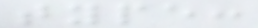type:
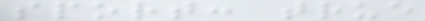sport: true
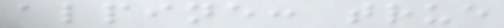alpine: true
